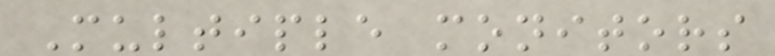Multiple monitors
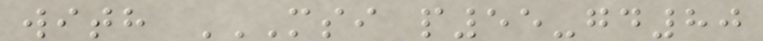with MSI P55-GD80
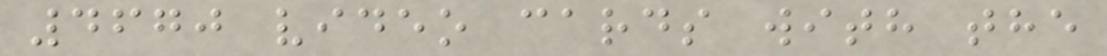4670 video cards with the
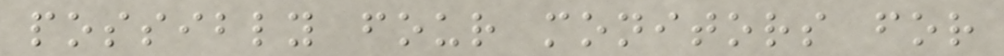possibly four monitors for
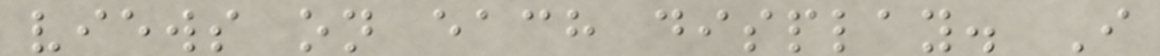views on each display. I
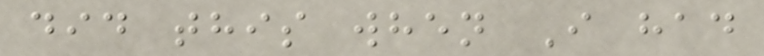did this when I had
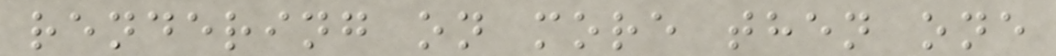rendering on more then one
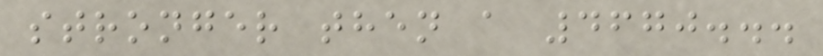stronger then a 4670...
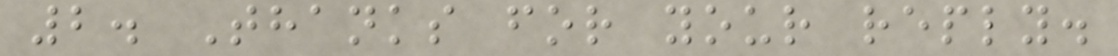2. Thanks for your reply.
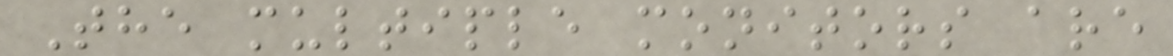The multiple monitors are
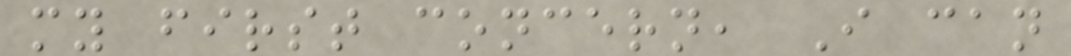my first concern, I can
